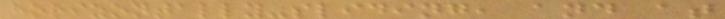horizontally-sliding, and at
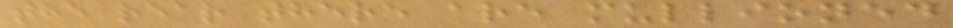the rear there are mullioned
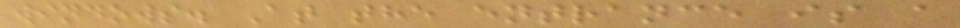windows. At the entrance is a
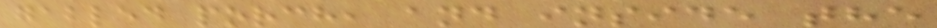gabled porch, and inside the
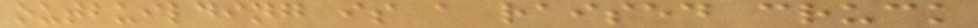outbuilding is a raised cruck
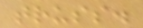truss.
